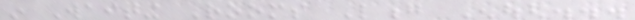in Waiting Rooms Long Enough...
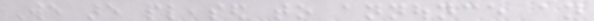We are pleased to announce an
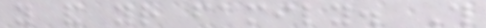you and your family. This
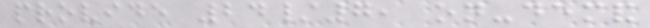provide 24/7, on-demand
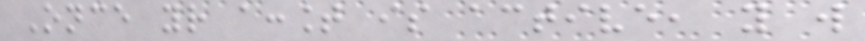Once your account is active, you will
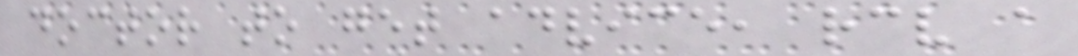doctor to get advice, receive a
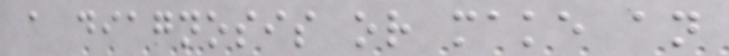a diagnosis or make an
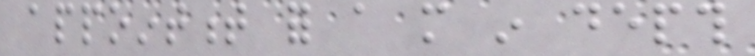appointment for a more in depth
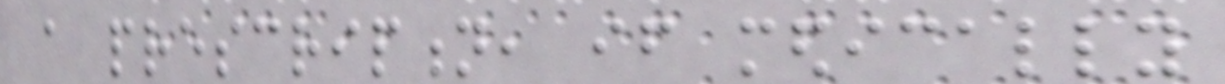a prescription, if medically
